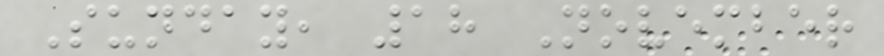Sunday, 18 November
